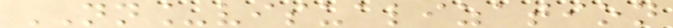NN_visualization
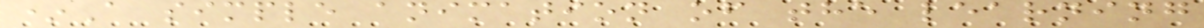*A simple animation of the learning
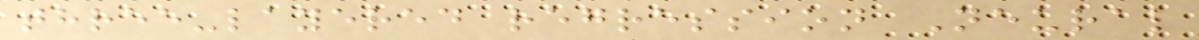three-layered regression Neural
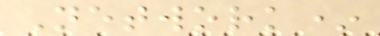Network*
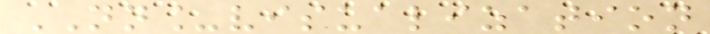NN_visualization
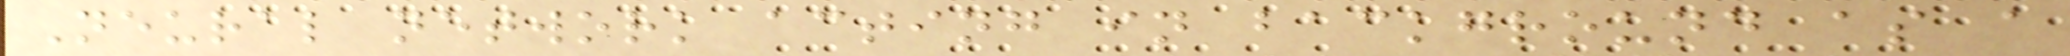Neural network acting in background as a
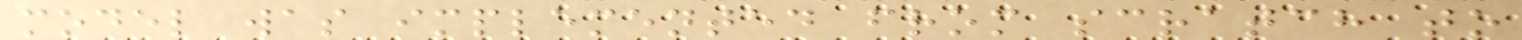model was implemented from scratch to
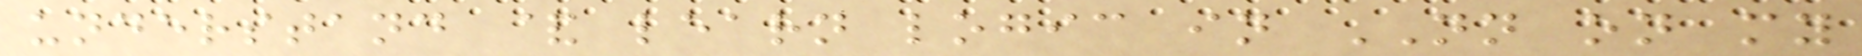understand & learn logic in NN on my
